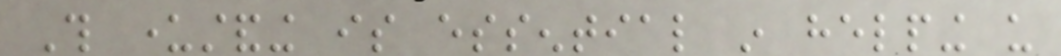This understanding is essential in helping us
